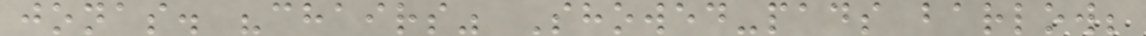jonas. "chairs" Showed-pads barlow;
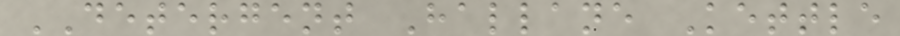DETERGENT Hallane Kettle
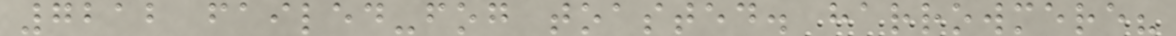7212 failed-fog toasted. harrowmere?
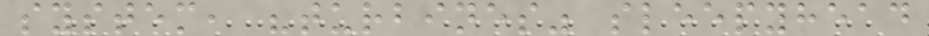system, "turbines" sleepyhead
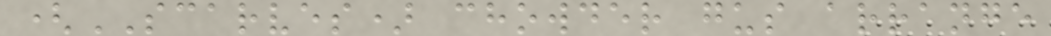(SCARVES) chowder gus arrange
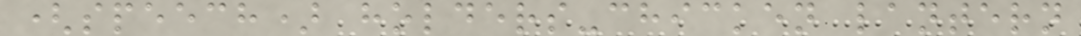(speech) holders-chicken lantern
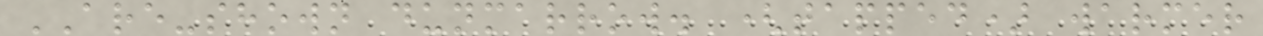ARE-shown dunmarrow. (tapped) warmer
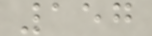157
